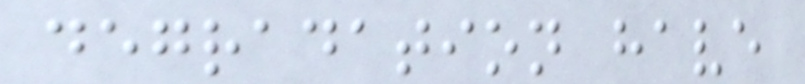degradation have
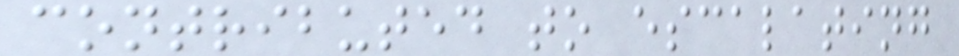contributed to escalating
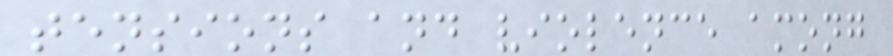tensions and violence among
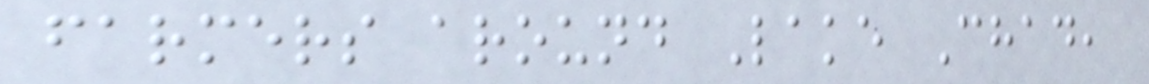farmers around Lake Chad,
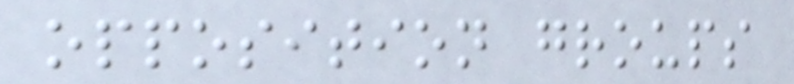opposition groups
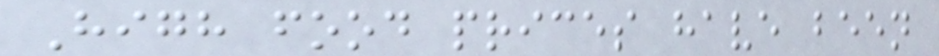High food prices have been
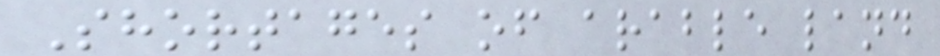Shortages of arable land
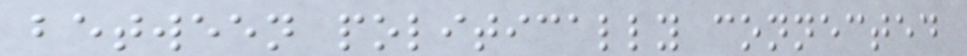between politically connected
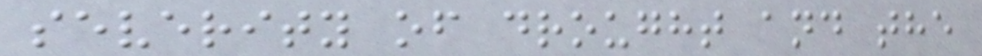severity of drought and the
